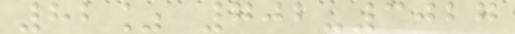82% 702-3027
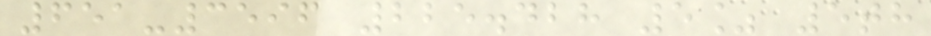651-3596 225.428 5% 5th
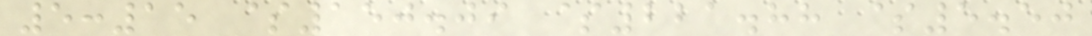5:15 $150.09 $221.88 $5.50
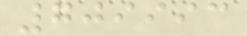709993
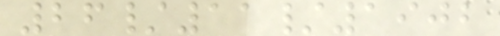26/11/1902
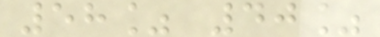58% 40%
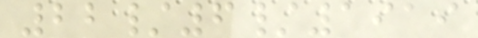22/6/1919
